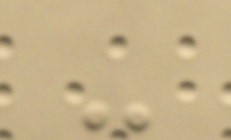-
